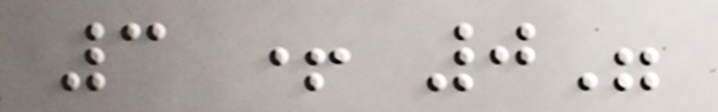3 + 0"
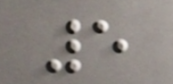5
